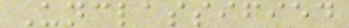Unclassified
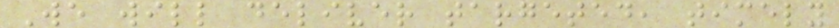We will deliver targeted, timely
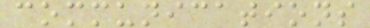communications
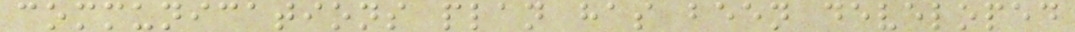communications plan has been developed
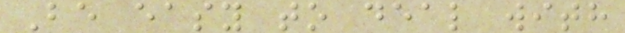Be easy to deal with
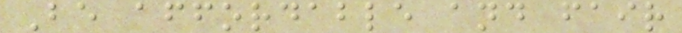Be affordable and fair
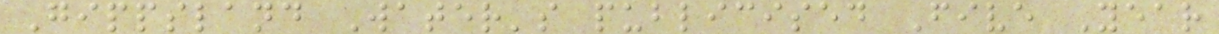Gippsland Water's publicised Five Year
